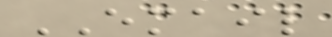EMAIL
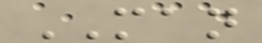MAN
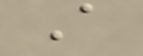A
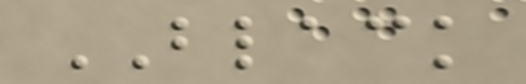BLACK
